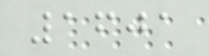1601
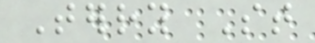Terry St
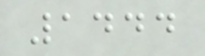1444
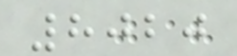8020
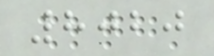8020
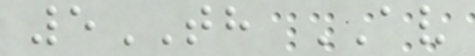5TH AV
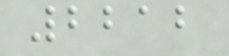2212
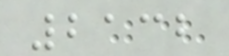2132
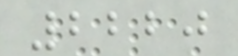2220
